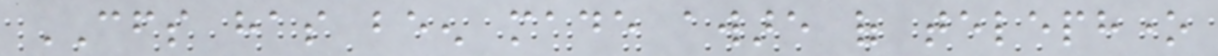CFS has been made aware of telephone
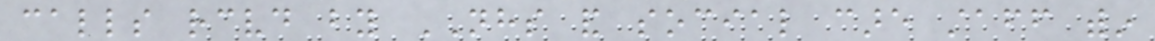calls received by NHS and social care staff within
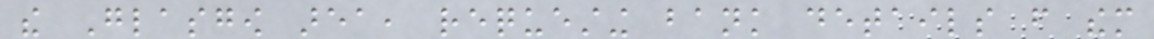the Glasgow area, requesting bank details from them
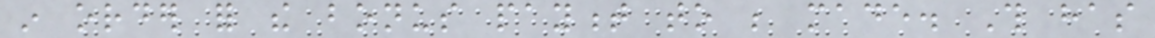in order for the bonus payment to be made. This has
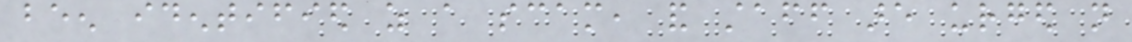been identified as a scam, and staff are urged not
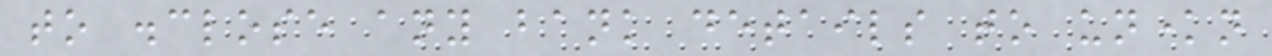to disclose any bank details to unknown
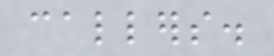callers.
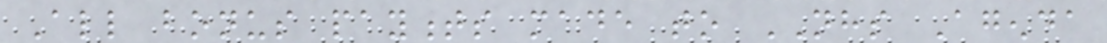All bonus payments made to NHS Agenda
